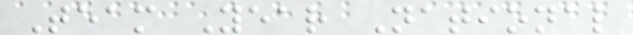Team Year National
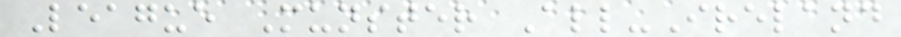League Munster All-Ireland
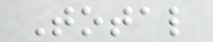Total
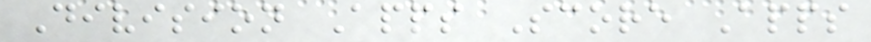Division Apps Score Apps
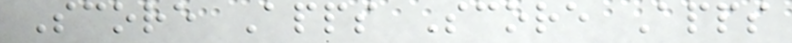Score Apps Score Apps
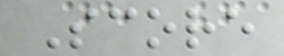Score
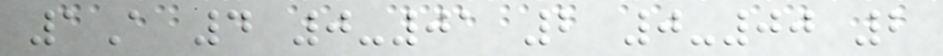1A 4 0-01 2 0-00 2
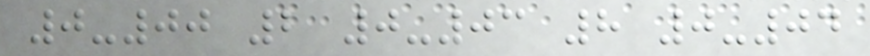0-00 2 0-03 8 0-04
